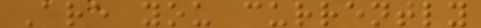Are you currently
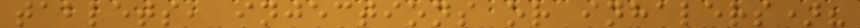tablets, injections or inhalers)?
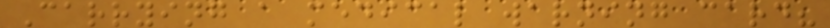Carrying a medical warning card?
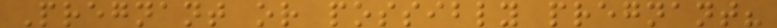Pregnant or possibly pregnant?
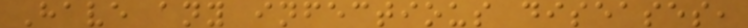Have any infectious diseases,
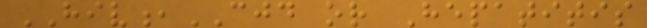HIV,CJD or Hepatitis
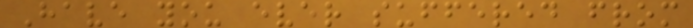Have you ever suffered from
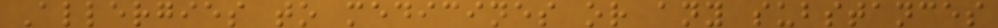Allergies to medicines or any substances
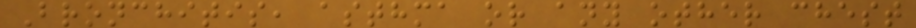Bronchitis, asthma or any other chest
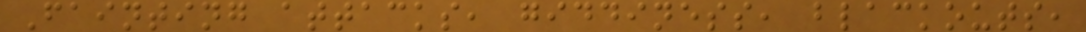Fainting attacks, giddiness, blackouts,
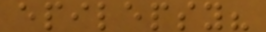epilepsy?
